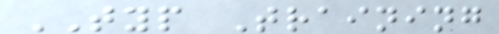TYP Training
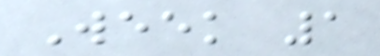Week 1
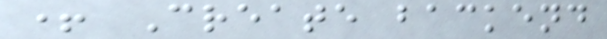+ Create backend
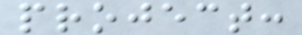project:
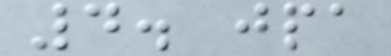4. jpa
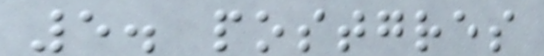5. postgres
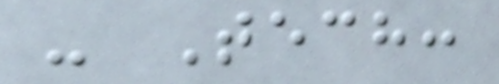- Tech:
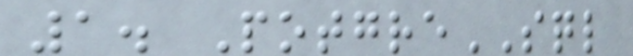1. PotgreSQL
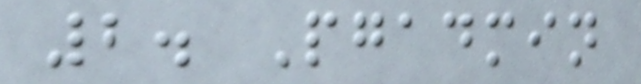2. Pgadmin
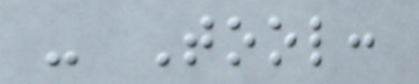- Tool:
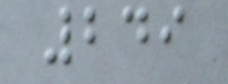249
